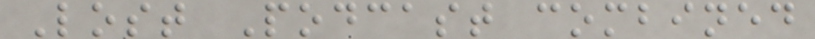Lost Podcast combined
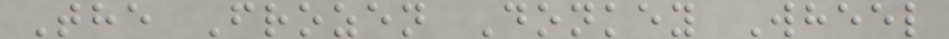The Frozen Donkey Wheel
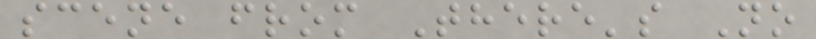scene from There's No
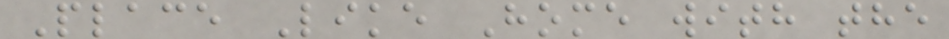Place Like Home with the
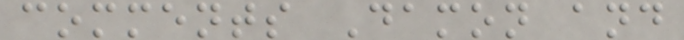comments Damon and
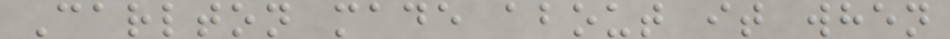Carlton made about it when
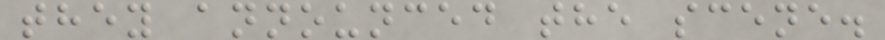they announced the scene.
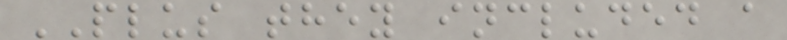PLUS they included a
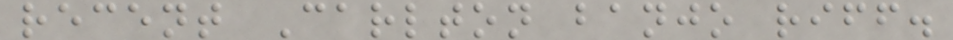recent Carlton banjo riff.
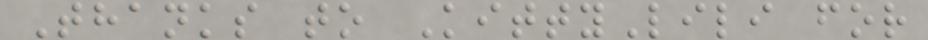Thanks to KittyLili for
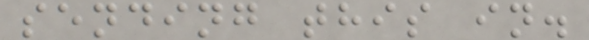sending this in.
